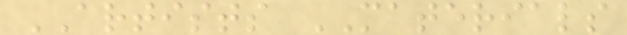ARTISTS MATERIALS
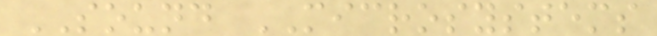SOUND MICROSYSTEMS
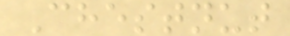Chestnut
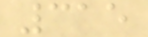315
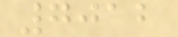7012
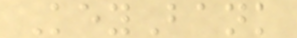KeyBank
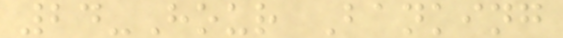24-Hour Banking
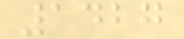1427
